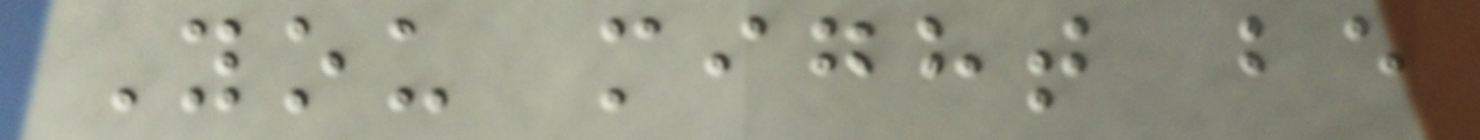You might be
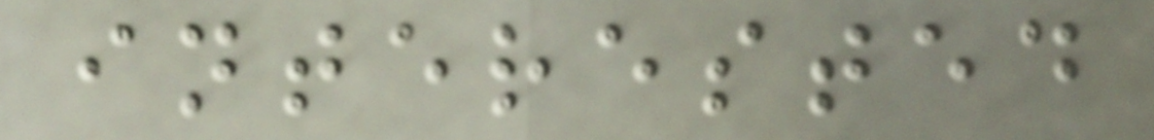interested
